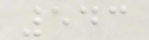543
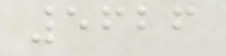5626
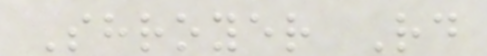Shroyer Rd
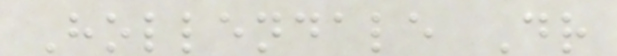Hollendale Dr
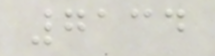7134
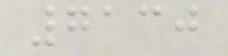7130
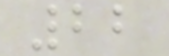22
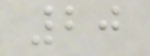20
